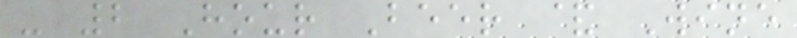- 2 Hour Beer & Wine
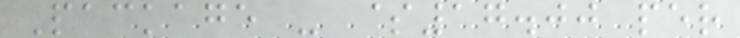Package - $17.00 per
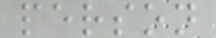person
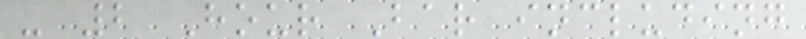- 2 Hour Bar including
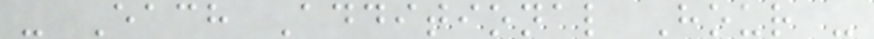- Each Additional Hour -
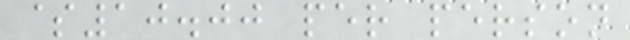$10.00 per person
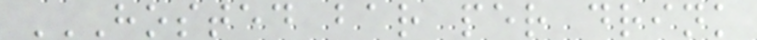HOSTED BAR PER DRINK
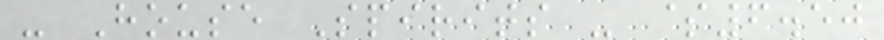- House Spirits - $6.50
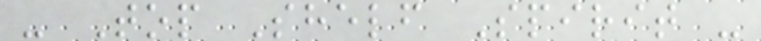- Top Shelf Spirit -
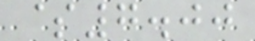$7.00
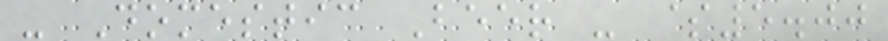- Domestic Beer - $5.00
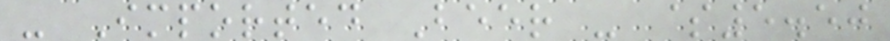- Imported Beer - $5.50
